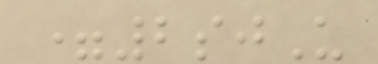=2sjU
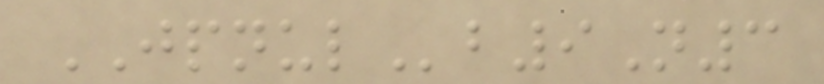JPNULb9N3
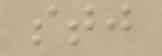stj
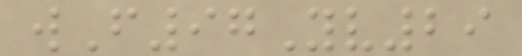wF97Yv29
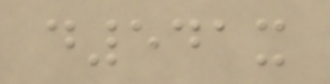d541x
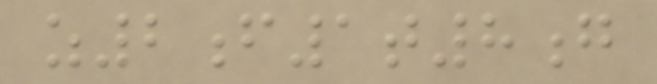z2f1t8g
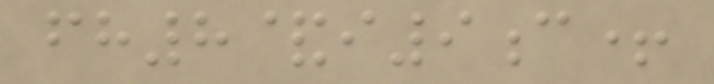fh8&i9c+
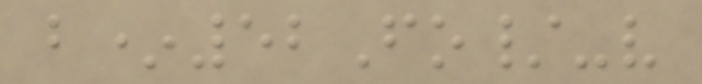b*52Fo/-v
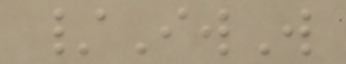/IwW
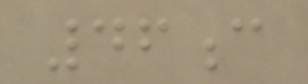46c
